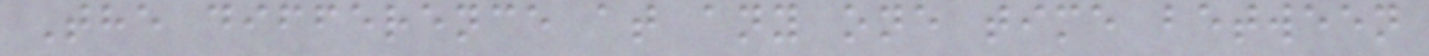The difference at any one time between
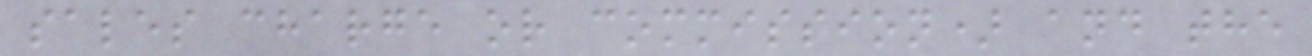sales charge or commission) and the
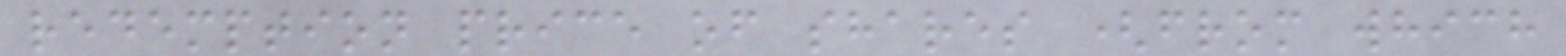redemption price of shares (from which
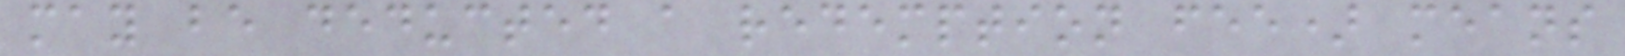may be deducted a redemption fee) means
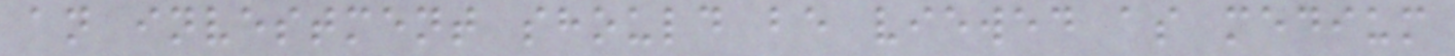an investment should be viewed as medium
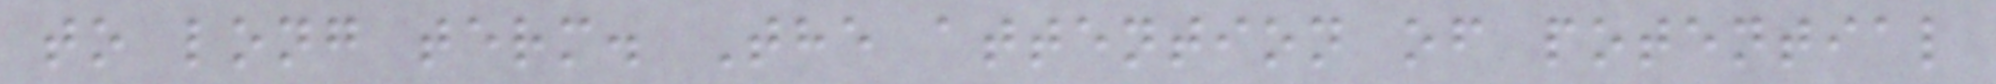to long term. The attention of potential
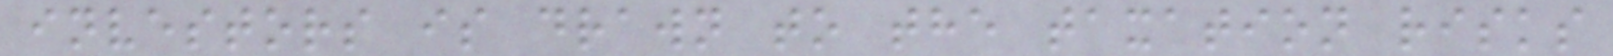investors is drawn to the taxation risks
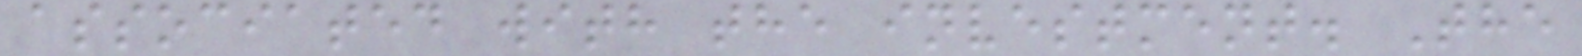associated with the investment. The
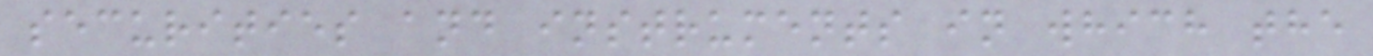securities and instruments in which the
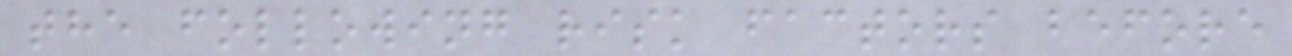the following risk factors before
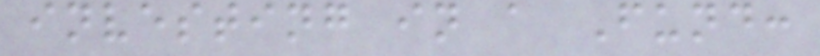investing in a Fund:
